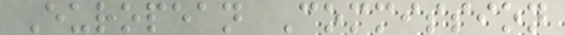European Commission
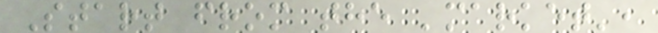Start from the 'market',
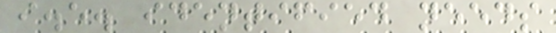i.e. identified needs
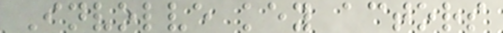Involve key actors
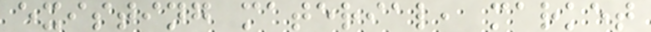existing material, market
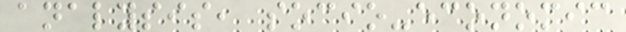analysis, socio-economic
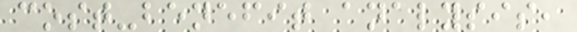cost-benefit analysis,
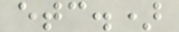etc.)
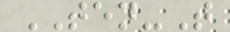TEN-T
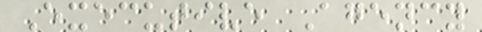Executive Agency
